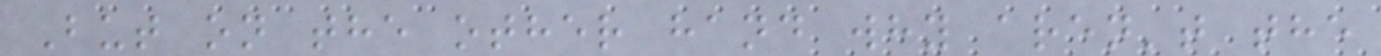But on the other hand why aren't the
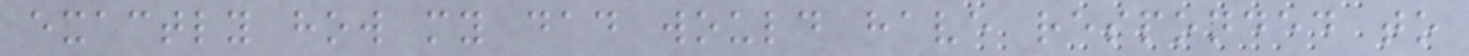exactly how my dad would have responded to
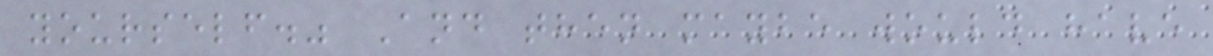yourself." And then maybe would have
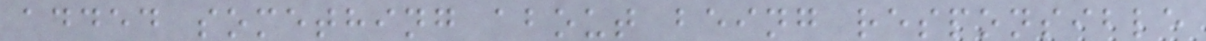added something about being responsible
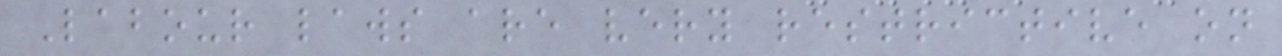Labour laws are very restrictive on
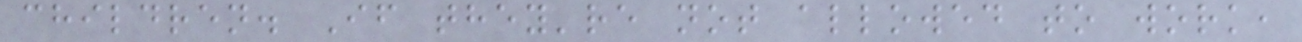children. If they're not allowed to work,
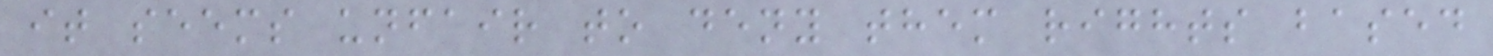it seems unfair to deny them rights based
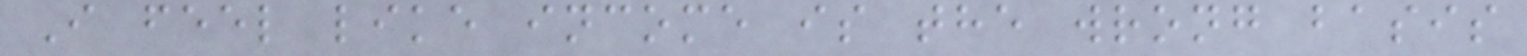I feel like income is the wrong basis
